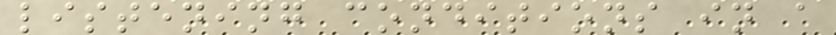listening conditions in a
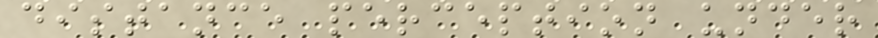distance perception under
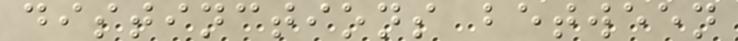distinctions between
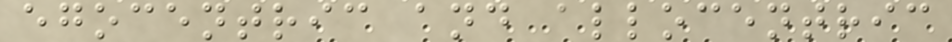egocentric and allocentric
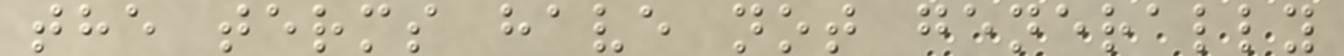the terms have not generally
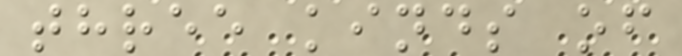three kinds of
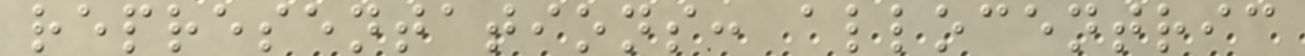representations: allocentric
